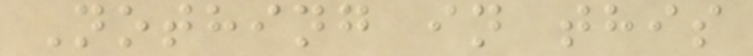Nothing in this
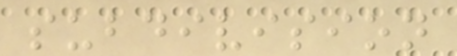subdivision
